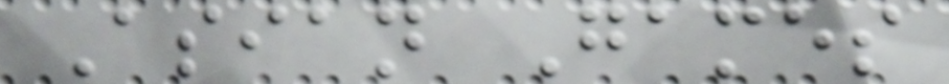Asian Games
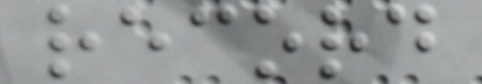record
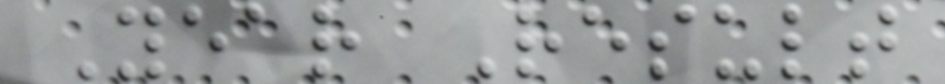Year Result
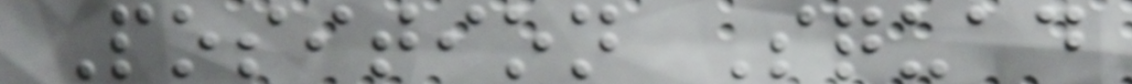Position Squad
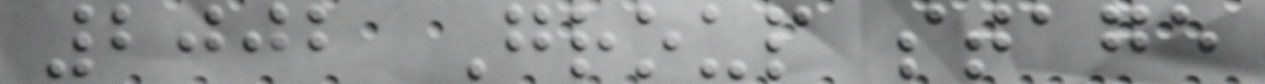2002 Group stage
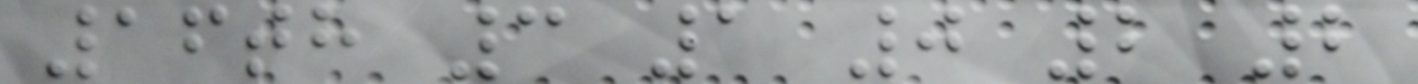16th 3 1 0 2 2
